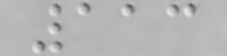113
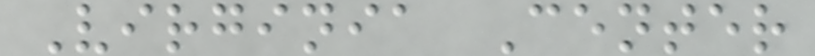Virginia Center
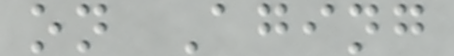on Aging
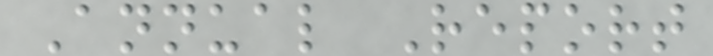Annual Report
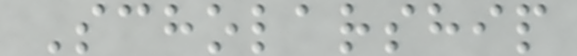Scholarship
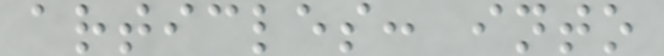articles: into
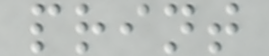print
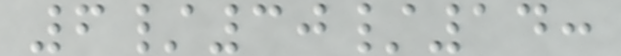6/30/14:
